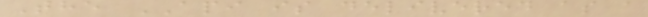The API is delivered as a
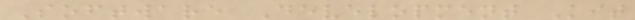Software Development Kit
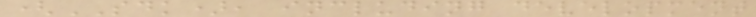(SDK), including development
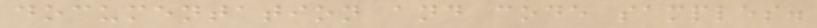documentation and code samples.
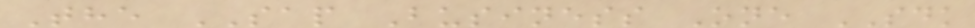The SAP Business One SDK
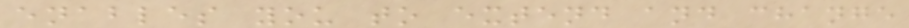enables you to extend and change
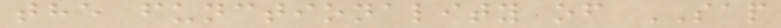the functionality of SAP
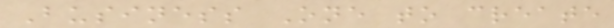Business One to create
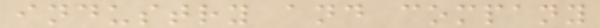industry and company
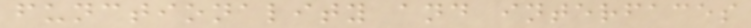functionality and interfaces
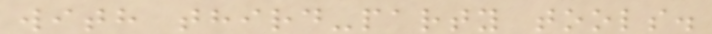with third-party tools.
